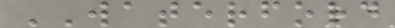WATERFORD
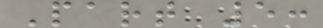Part 5:
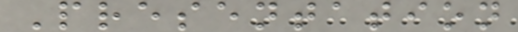Presentation
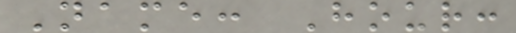Name: Hour:
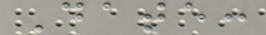Date:
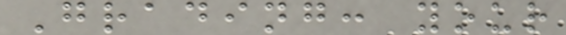Grading: your
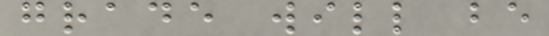grade will be
